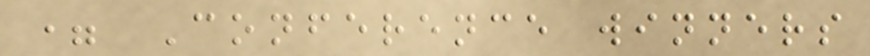= Conference winners
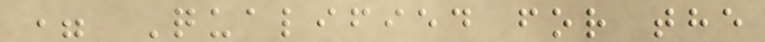= Qualified for the
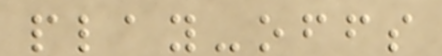play-offs
